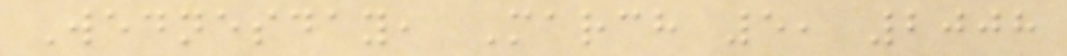Wednesday, March 5, 2008
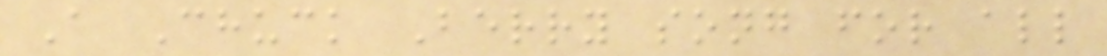A Chuck Berry song for all
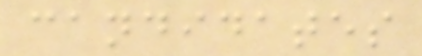candidates
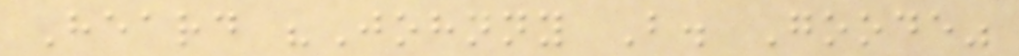Heard "Johnny B. Goode"
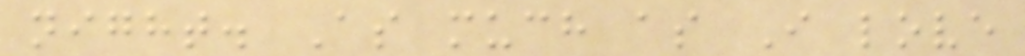night. As much as I love
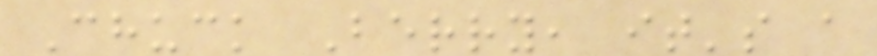Chuck Berry, it's a
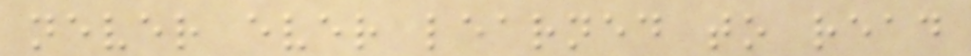never ever learned to read
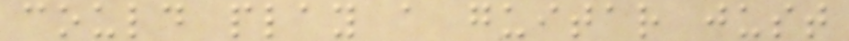could play a guitar just
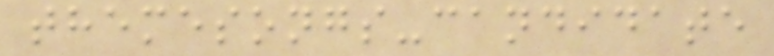themesongs-candidate
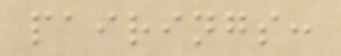pairings:
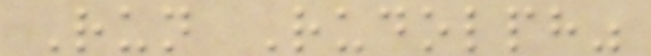Run Rudolph"
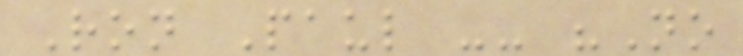Ron Paul -- "No
